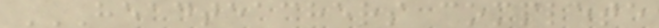HEADTEACHERS COMPLETE
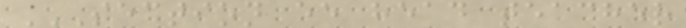SECTION EE HEAD TEACHER
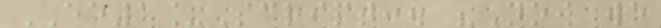EE1_Script:. "Now we
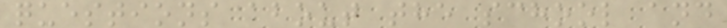questions about the school and
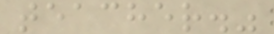teacher."
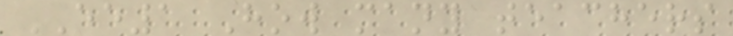EE1 How many teachers
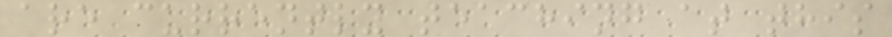are currently teaching at this
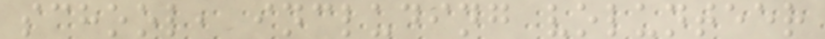school, including volunteer
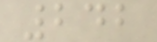242
